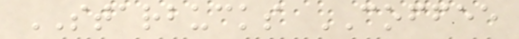STARBUCKS COFFEE
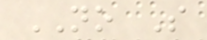NO S
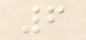6
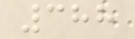388
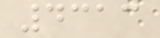4313
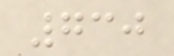730
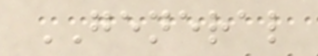GENERAL
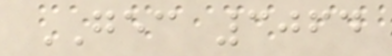GEC 3064
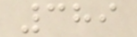389
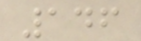146
